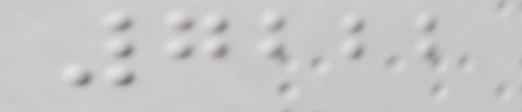7222
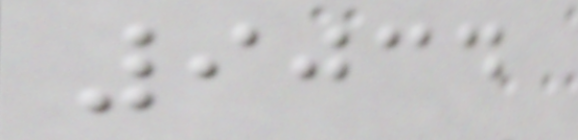9034
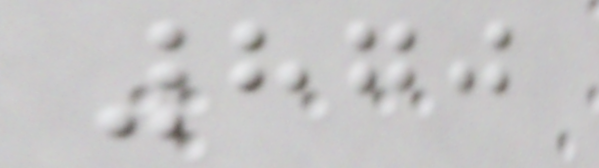870
